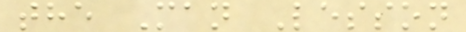the Man Lesson
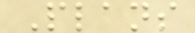Plans
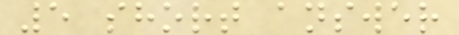5 short answer
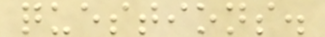questions.
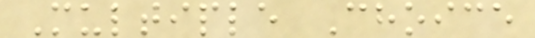Multiple Choice
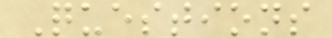Questions
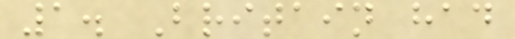1. Britain had
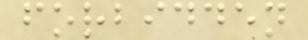forbidden
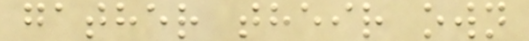gather their own
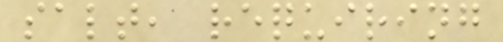salt, requiring
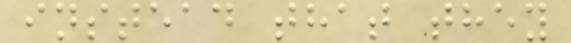instead that they
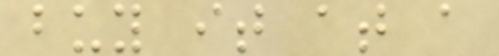buy it at a
